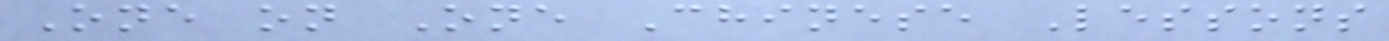One on One Chinese Lessons
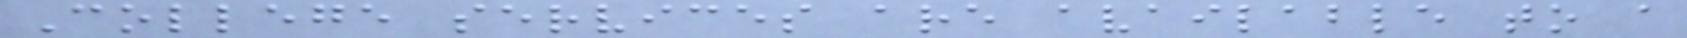College services are available to a
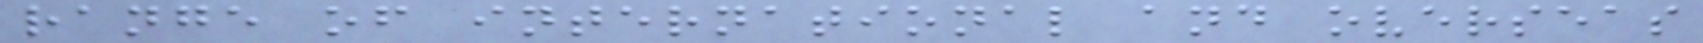range of international and overseas
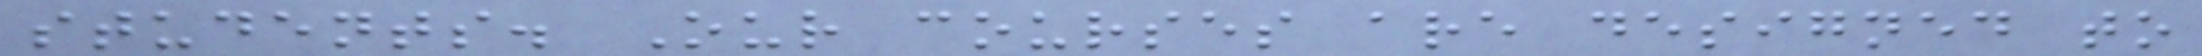students. Our courses are designed to
